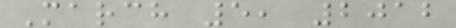March 5, 2012
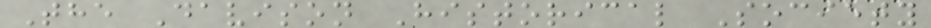The Davison Historical Society
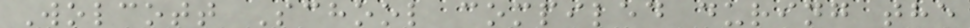Wolcott School compiled during the
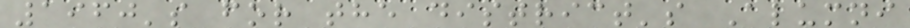1960's for the district's Alumni
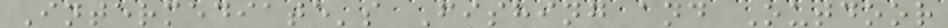Intermediate's Fishing and Outdoor
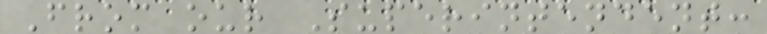From our Superintendent:
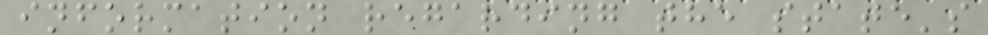information regarding the state's
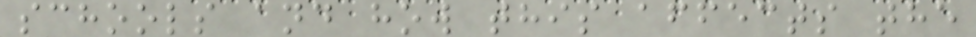schools and how this affects the
